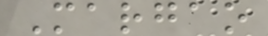Margao
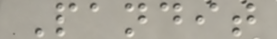Pandit
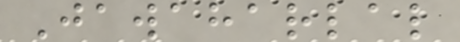Jawaharlal
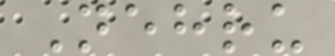Nehru
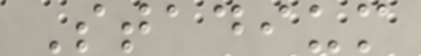Stadium
